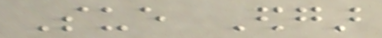Sue Edgar
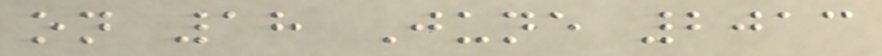on 18 June 2013
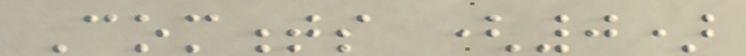Comments (0)
